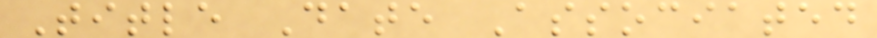Title Date Associated
